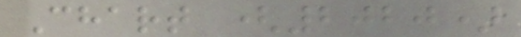Chart (2020)
